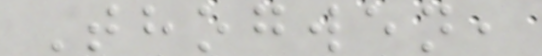Thogwen,
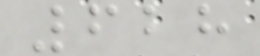628
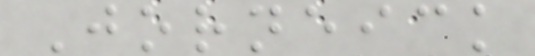Jorneick
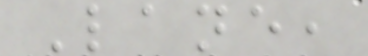Lane,
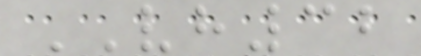VH32
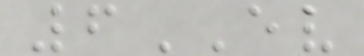6EV
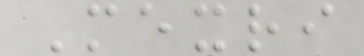Mexri
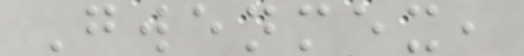Gwenmex,
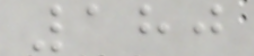180
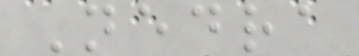Nedra
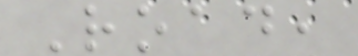Road,
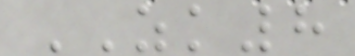ZK8
